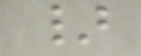}
